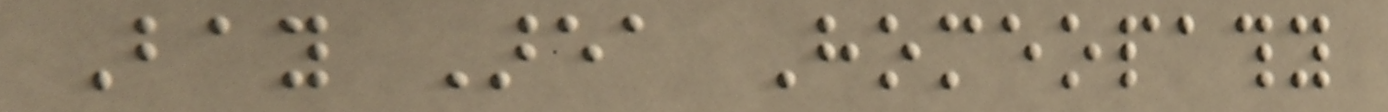Bay Area Homeopathy
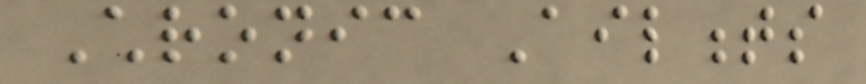Chronic Ailments
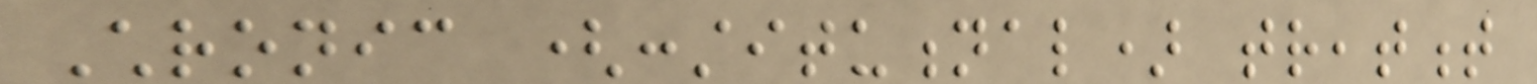Chronic (constitutional) treatment
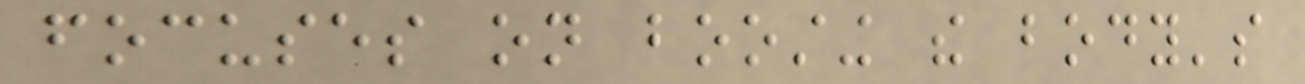focuses on boosting the body's
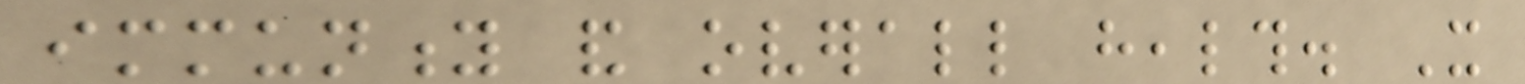immunity and overall health. It
